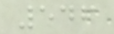546
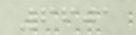6601
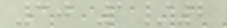30 1/2
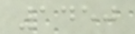1450
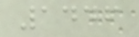1446
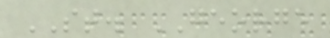ST. GEORGE
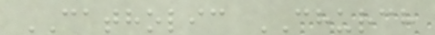CATHOLIC CHURCH
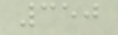350
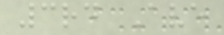3rd Ave
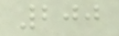200
